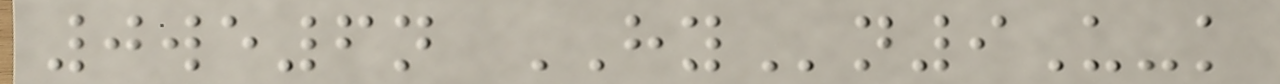0we6n HYn9U-k
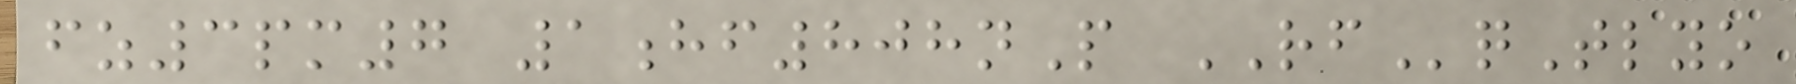fz3pm7 1hf808nP RFqTlyo
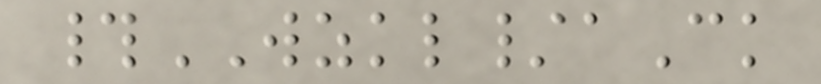#WZKL/aCk
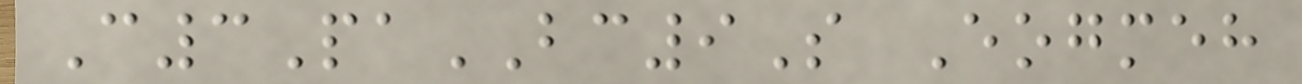C3PaBC9S Eogmeh
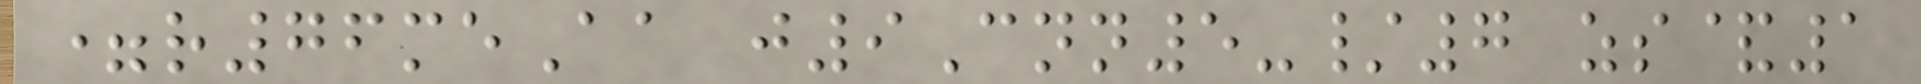=r76meAa j9Cnn5-/7 zs&1
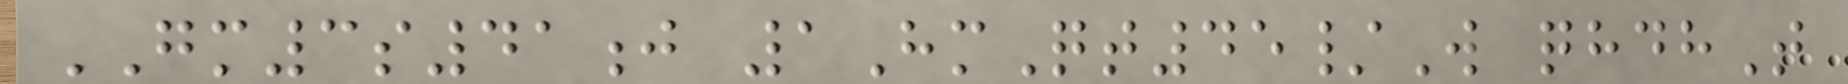GM3s41j 1HmQt45/W qhdhT
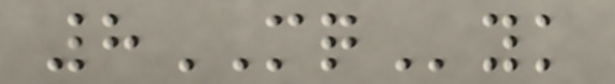8MQyk
